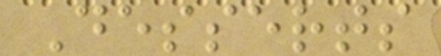Desserts
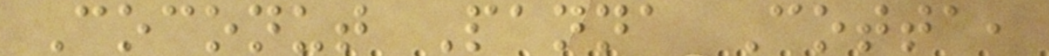Coconut Panna Cotta,
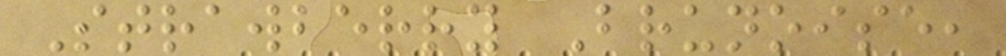Strawberry Brunoise,
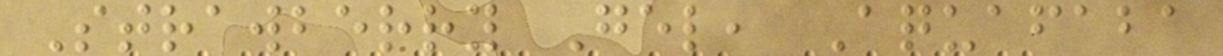Strawberry Gel, Aquafaba
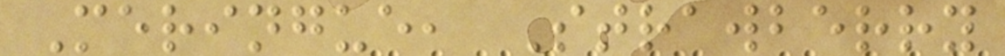Meringue, Strawberry
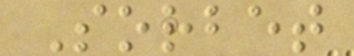Sorbet
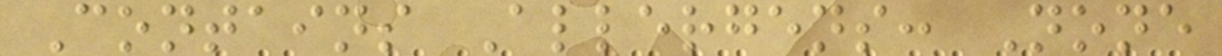Contains Allergens: None
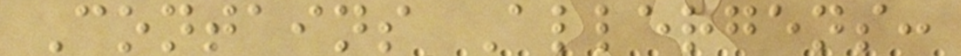Contains Allergens:
